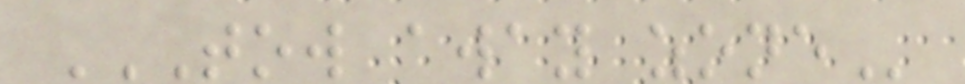TOW AWAY ZONE
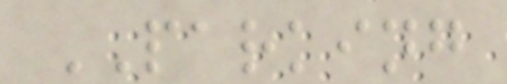PARKING
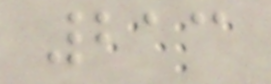213
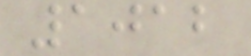1012
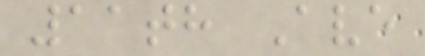11th Ave
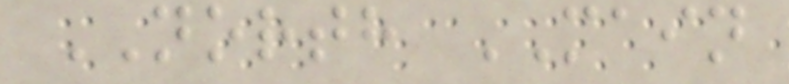NORTH MAIN
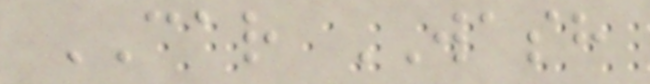CAR WASH
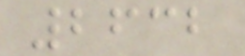2632
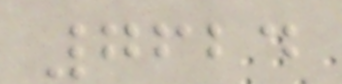7624
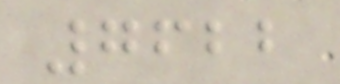7622
